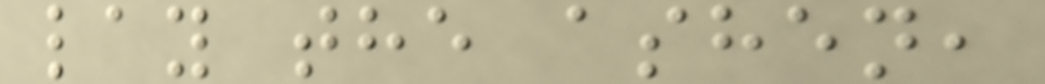lay the ashen,
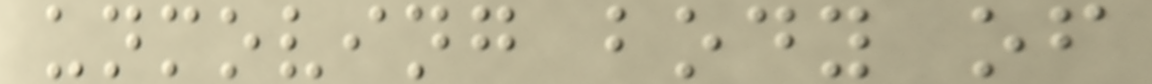unmoving body of
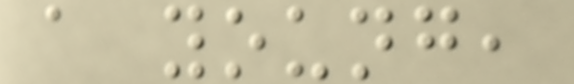a young,
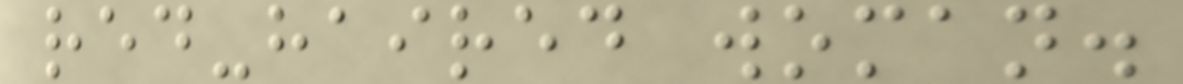red-haired woman.
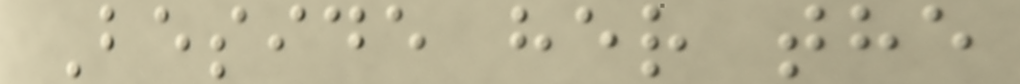Beside her the
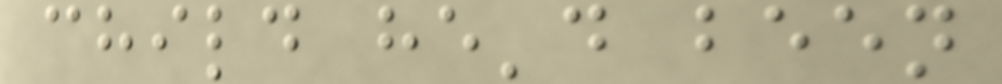child he'd been
